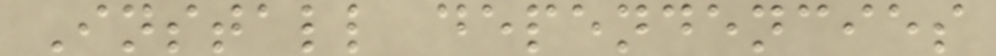Install dependencies
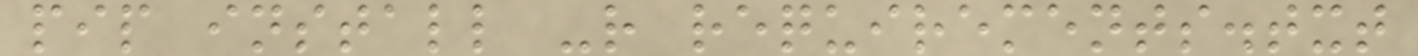pip install -r requirements.txt
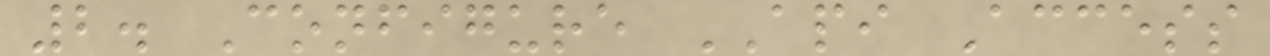2. Configure API Access
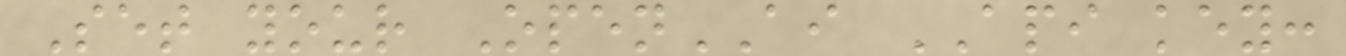Set your OpenAI API key:
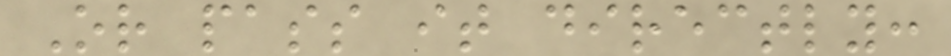Or pass it directly:
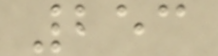253
